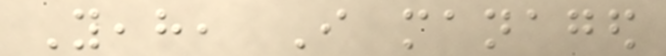Yeah, I managed
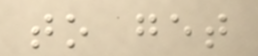to get
